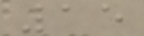15
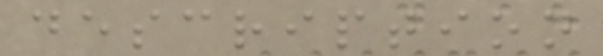description
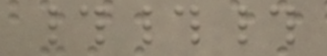###
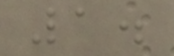1.
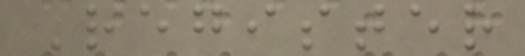Register
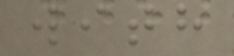with
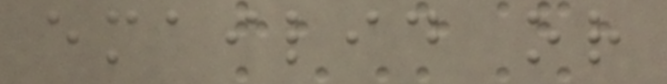emailid or
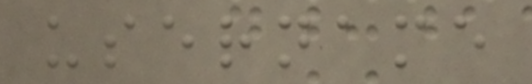username
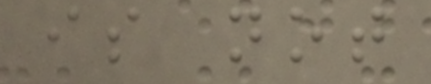is not
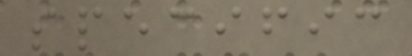specific
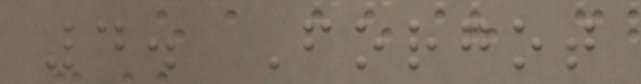4. Forgot
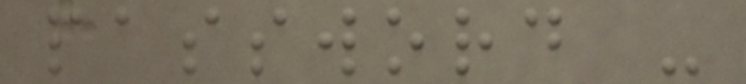password -
